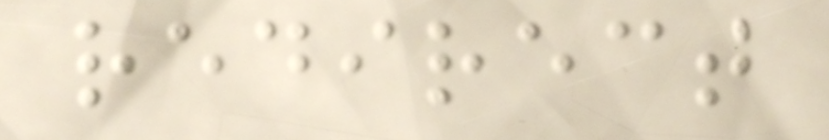redirect
